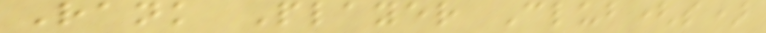Rank Player Club(s)
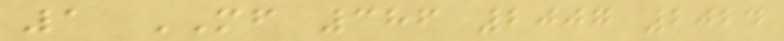1 MF 386 2007 2024
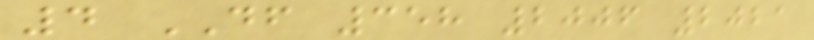4 DF 358 2006 2021
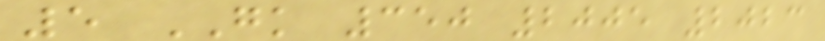5 GK 350 2005 2023
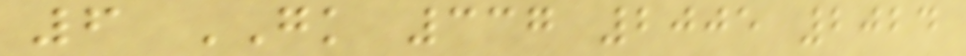6 GK 337 2005 2024
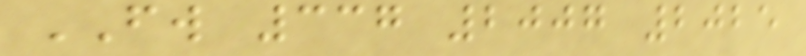FW 337 2007 2025
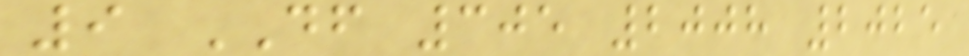9 DF 305 2008 2025
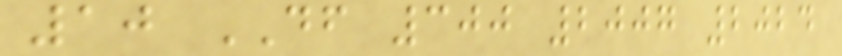10 DF 300 2007 2024
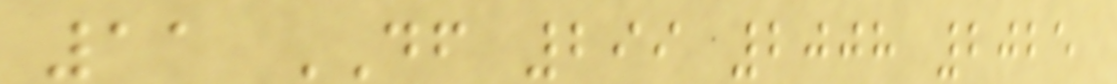11 DF 299 2008 2025
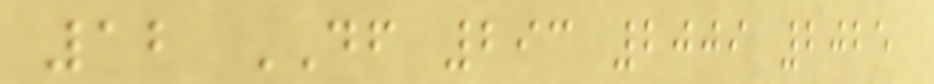12 DF 293 2009 2025
